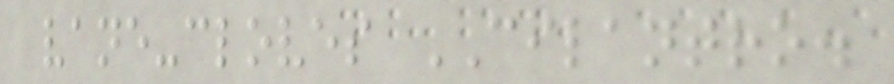vane-cloves CILANTRO.
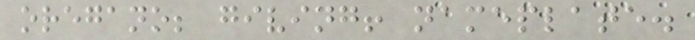oregano; giving! nameplate.
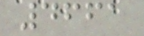4661
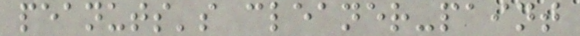peanuts's cleaner-paint
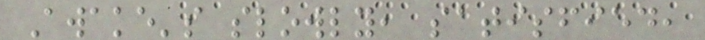Awake's slowly, satisfied,
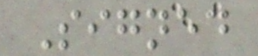Signed
